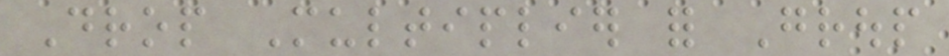Drop Multiplier for Group
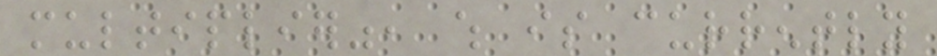multiplier", which is currently
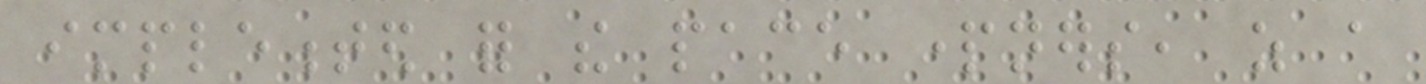implemented for the pace partners, as a
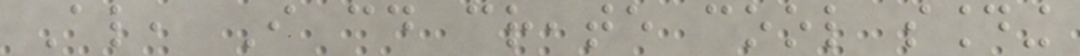Also, I could create cool sounding
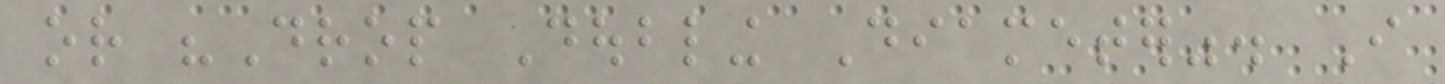or "Drop Doubling Diameter". I
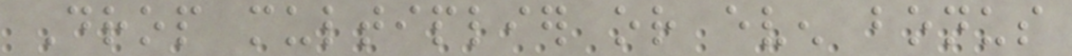Drop multiplier or even bonus
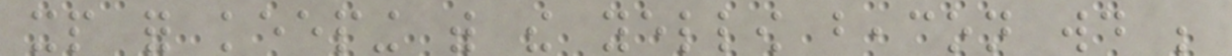xp for keeping with the yellow beacon would be
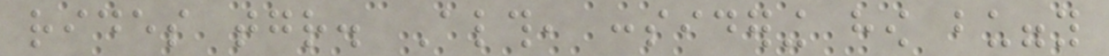rides together. Although, considering how buggy
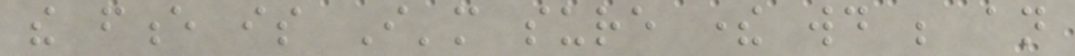the fence is I'm sure there would be an
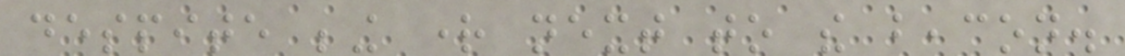despite being right next to the beacon.
